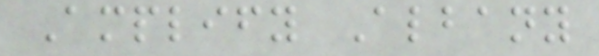Amplify Albany
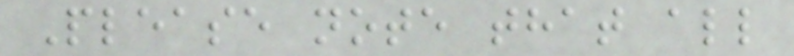Please note that all
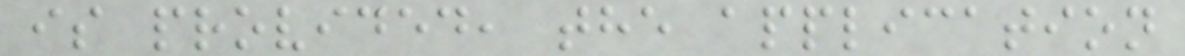is provided, the application
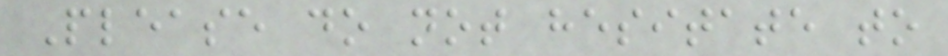Please do not hesitate to
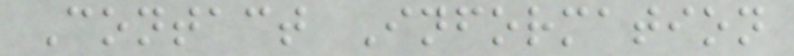Contact Information
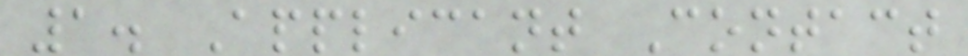1. Applicant Contact
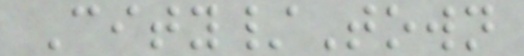City/Town
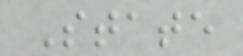State
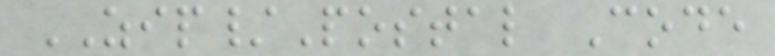ZIP/Postal Code
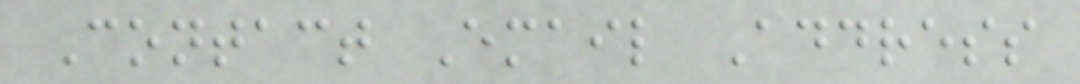Contact Email Address
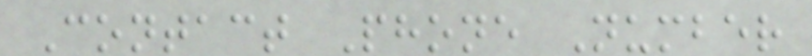Contact Phone Number
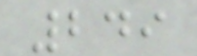249
